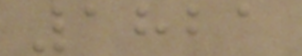1821
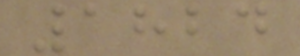1824
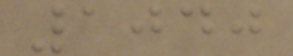1040
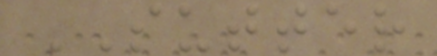SUTTER
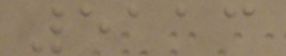5113
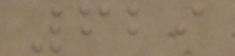629
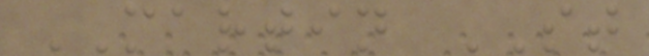MARTIN ST
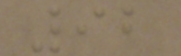92
